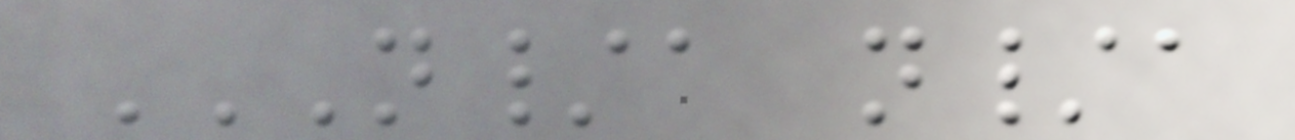N/A N/A
